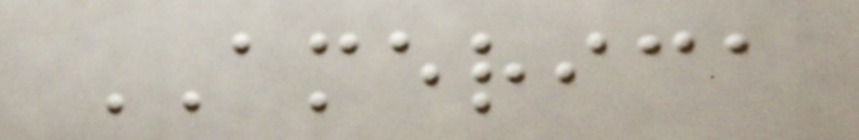AMERICA
